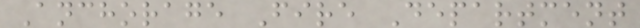Anchorage Fire Department
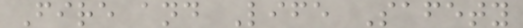Fire and Life Safety
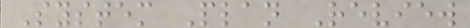System Plan Review
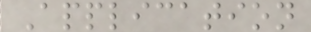Application
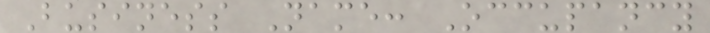Business Name: Occupancy
